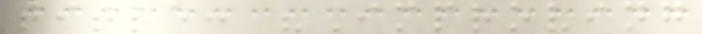title: "Improving
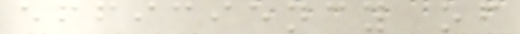efficiency of
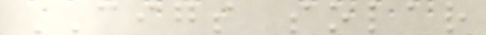CIGS solar
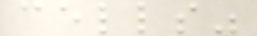cells"
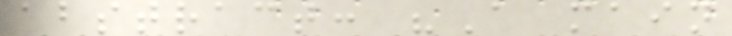abstract: "A main
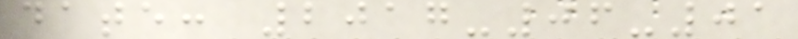date: 2017-06-01
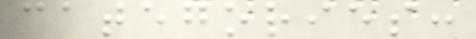categories:
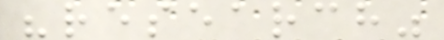"research"
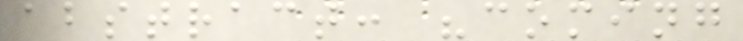abstract: "coming
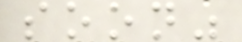soon"
